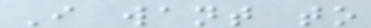I want to
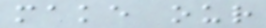make our
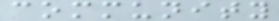community
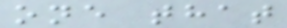one that
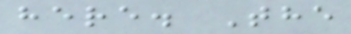here. The
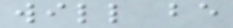will be
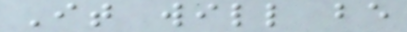It will be
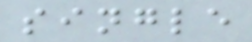single
